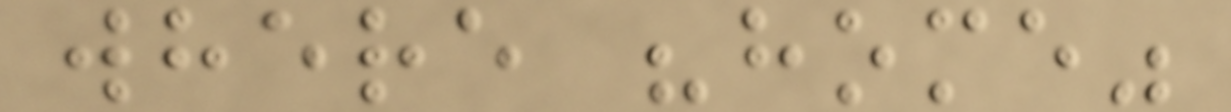where "home"
